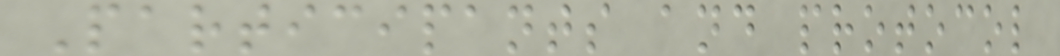Participants and protocol
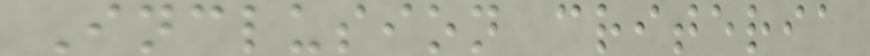Inclusion criteria
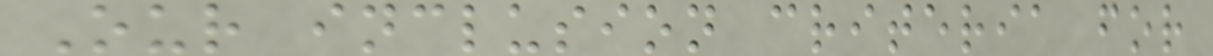Our inclusion criteria for
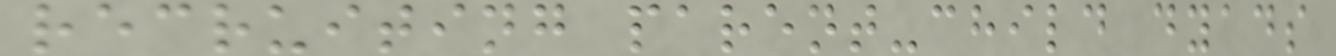recruiting parent-child dyads
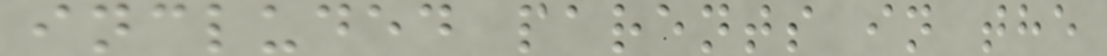included parents in the
